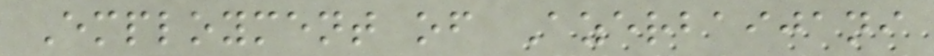Employment of Azerbaijani
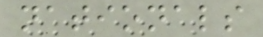nationals
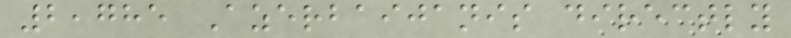2,785 Azerbaijanis directly
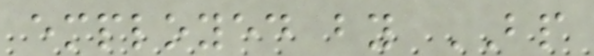employed by BP
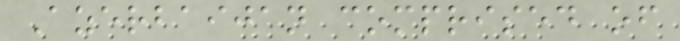Azerbaijan comprised of
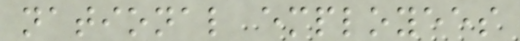national employees
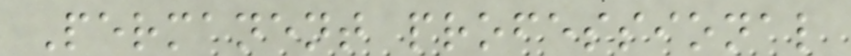Permanent professional
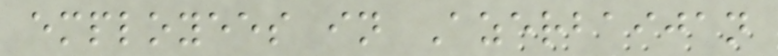employees in Azerbaijan
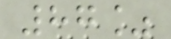87%
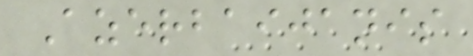Azerbaijanis
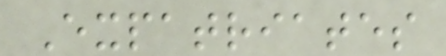Expatriates
